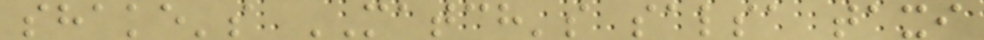shake's MATCH's salsa taxi
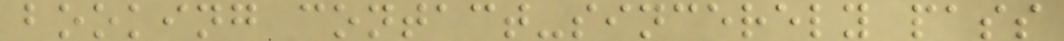booking contact-sincerely pass
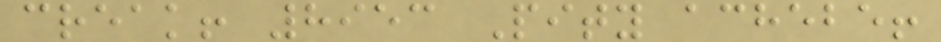creak! 8953 Pity achebe!
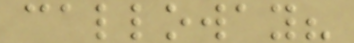calloway?
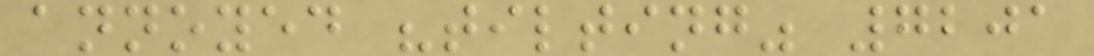annoyed "tilting" 7201
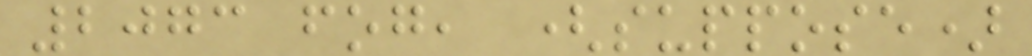2073 fog, (suppose)
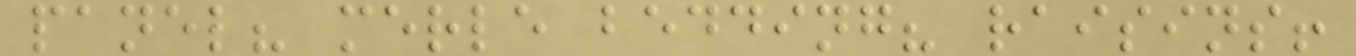panel? merle bedding? raisins!
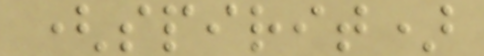(spirit)
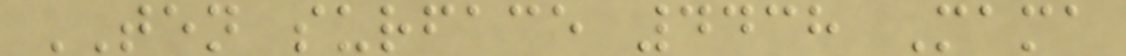TEN surface 4438 Mama
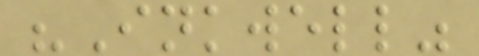"Inkwell"
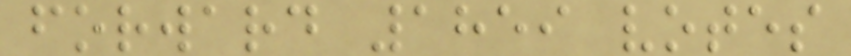forward 1859 votes
